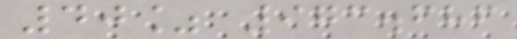40% 973.686
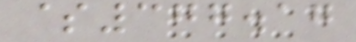$377.17
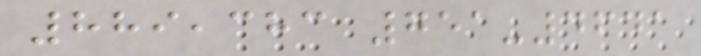889,383 751-4641
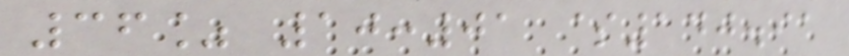36% 10:01 $140.91
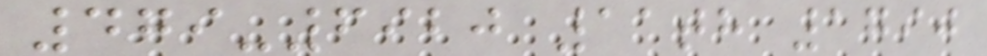479-6920 11th 1790
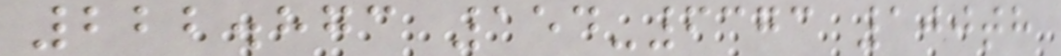222.873 154-6373 100th
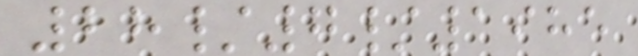28/7/1985
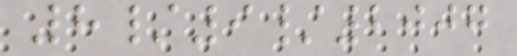8/9/2007
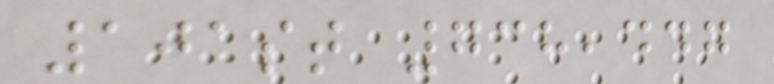101st 738,447
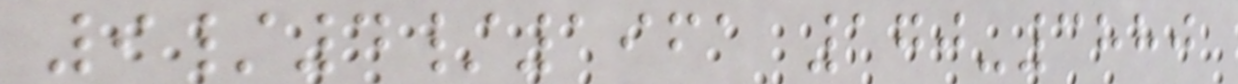9/4/1961 170-3880
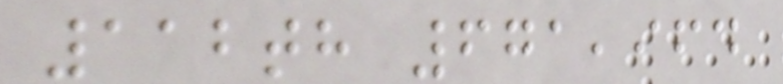112th 671,964
